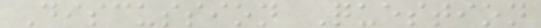Discussion Question
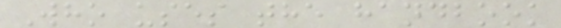Who uses the handbook
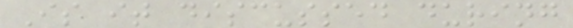Is it discussed during
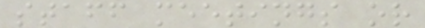staff meetings or
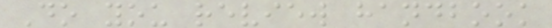Do you review handbook
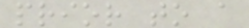prior to a
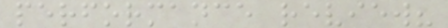performance review?
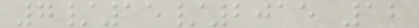7/15/2015 12
